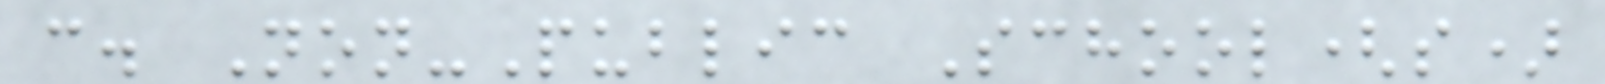c. Non-Public School(s)
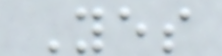Yes
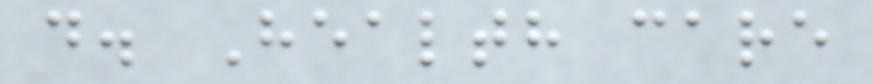d. Health care
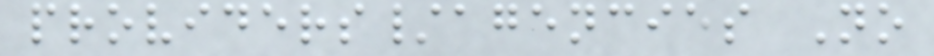providers/agencies No
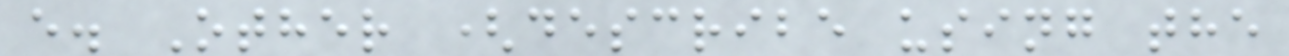e. Other (describe using the
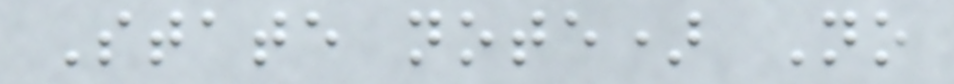State note) No
